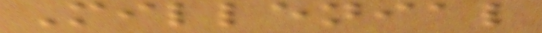Millenial
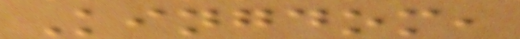Kingdom,
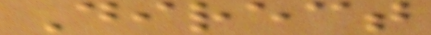Direct
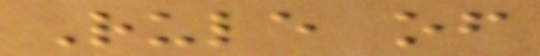Rule of
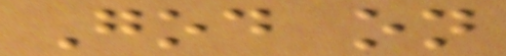God on
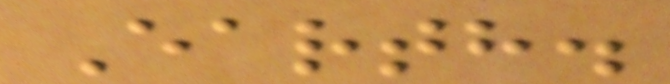Earth.
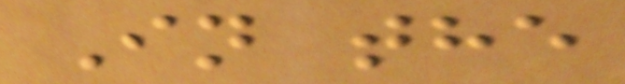In the
